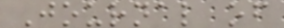Journal of
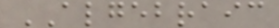ALGEBRAIC
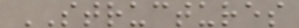STRUCTURES
